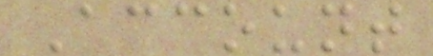Account
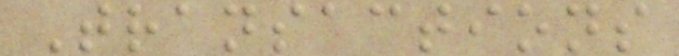Transactions
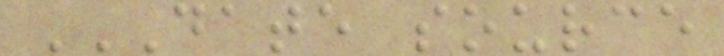DATE SOURCE
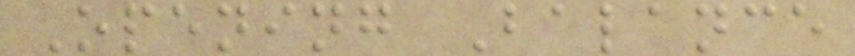Opening Balance
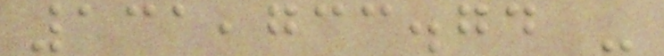131,733.74 -
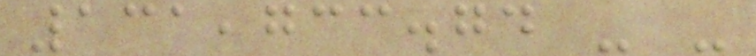131,733.74 - -
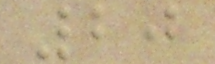20
